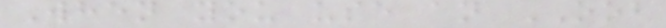When you use an OOB
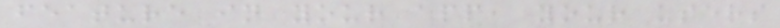feature in your app, your users
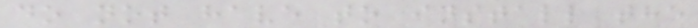do not have to install the
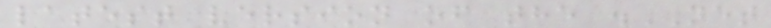latest version of the .NET
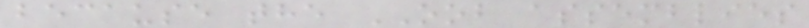because the OOB assemblies
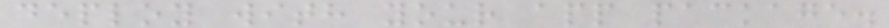deploy with your app package.
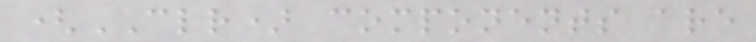(CLR) components are
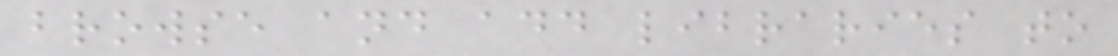browse and add libraries to
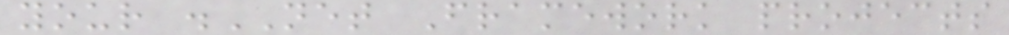your .NET Framework projects
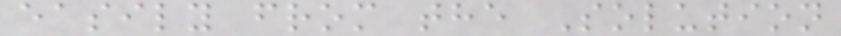easily from the Solution
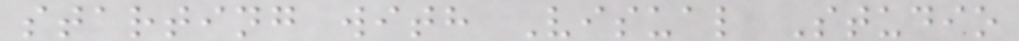starting with Visual Studio
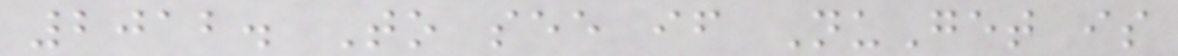2012. To see if NuGet is
